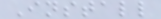Install
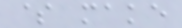$ make
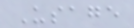Usage
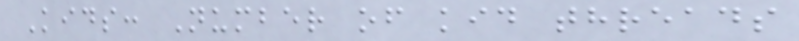Kids: Number of kid threads
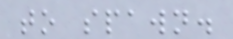to spawn.
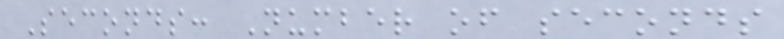Seconds: Number of seconds
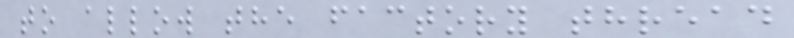to allow the factory thread
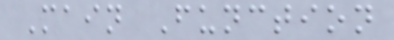Main Function
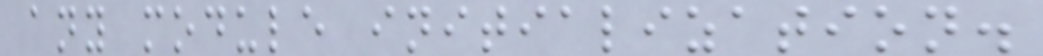any module initialization.
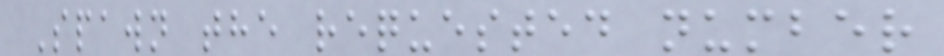Spawn the requested number
